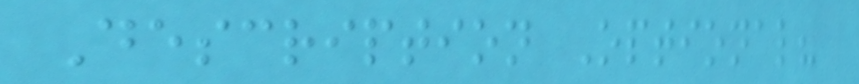Description Optional?
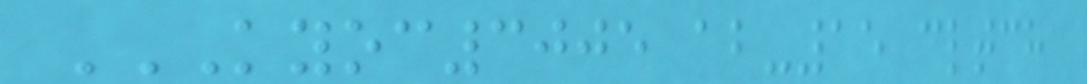KYOC3005 AB-15 CLTCH
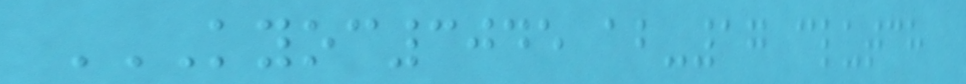KYOC3045 AB-17 CLUTCH
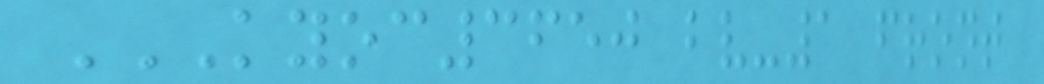KYOC3650 BV-1 FRONT
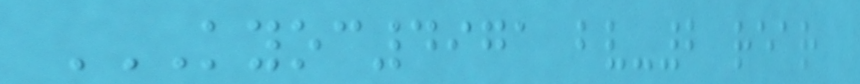KYOC4971 BV-2 REAR
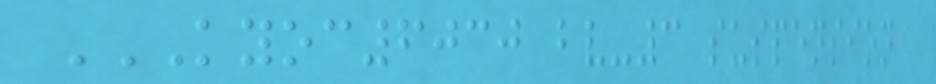KYOC6030 BV-3 SUSPENSION
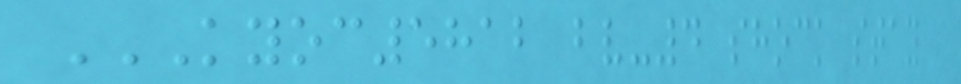KYOC5812 BV-4 SHOCK STAY
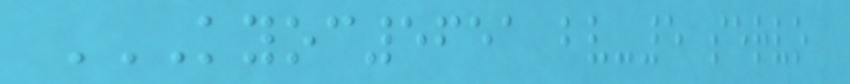KYOC5651 BV-5 SERVO
